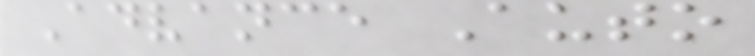Advance Auto
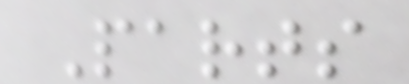Parts
